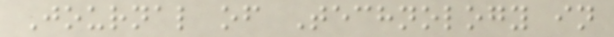Journal of Technology in
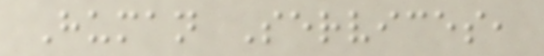Human Services,
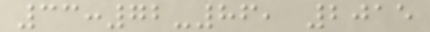33:72-86, 2015
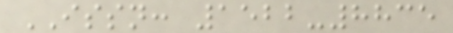ISSN: 1522-8835
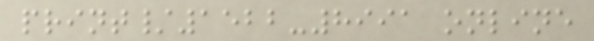print/1522-8991 online
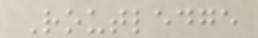Routledge
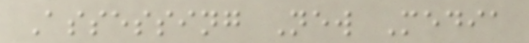Assessing New Media
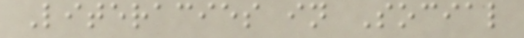Literacies in Social
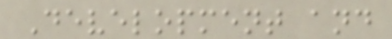Development and
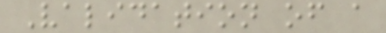Validation of a
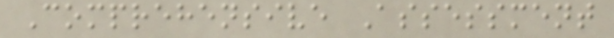Comprehensive Assessment
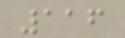116
